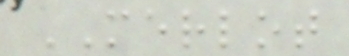MERLOT
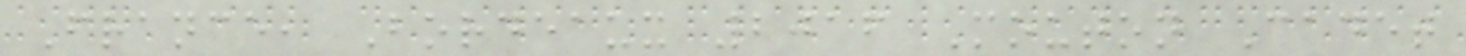France, Bordeaux 2016 Mouton Cadet
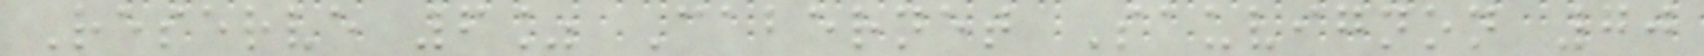Reserve 6% Cabernet Sauvignon 70
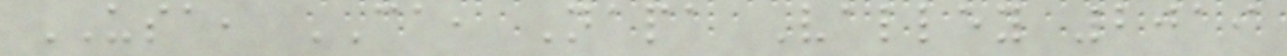USA, CA, Napa Valley 2019
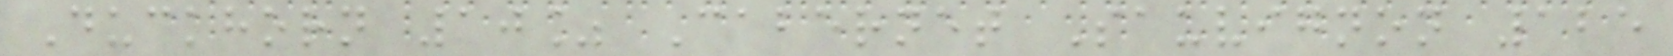Duckhorn 10% Cabernet Sauvignon 125
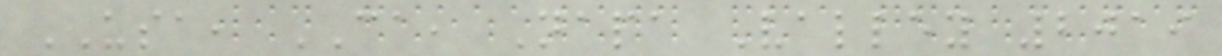USA, CA, Napa Valley 2019
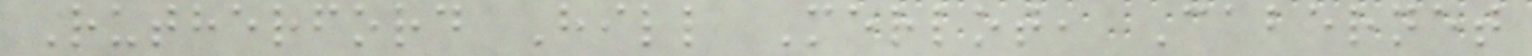Rutherford Hill Merlot, Cabernet
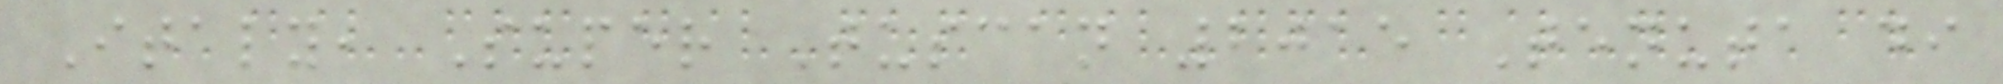Italy, Super Tuscan 2015 Tenuta di
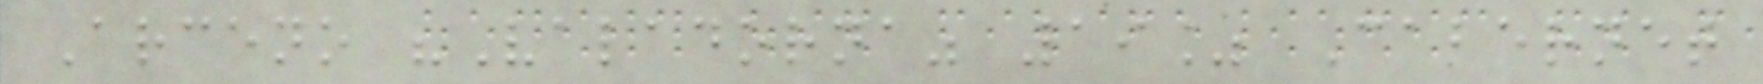Arceno "Valadorna" 19% Cabernet
